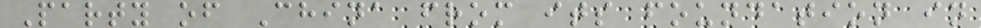Party of China from its foundation in
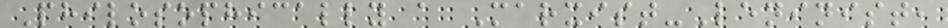Philosophically a Marxist-Leninist,
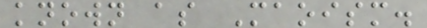known as Maoism.
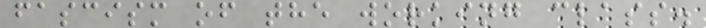fascism of the working class.
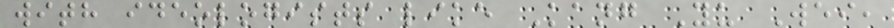with ideologists like Kang Yu Wei,
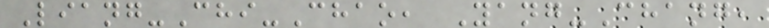Liang-Chi-Chao, Yang-Chang,
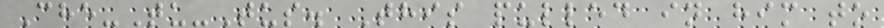Che-Tu-Tus. This pulled in him to
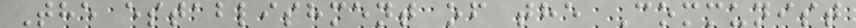The establishment of the Communist
